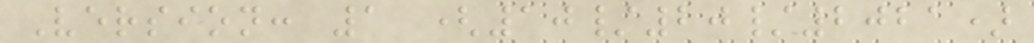Version: 1 (10/20/2021)
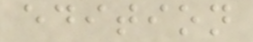edition
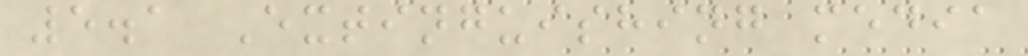5.1 Extinguishing media
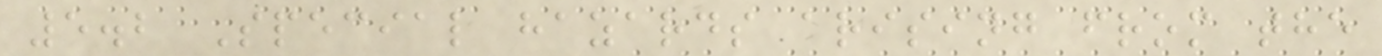5.2 Special hazards arising from the
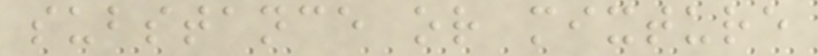substance or mixture
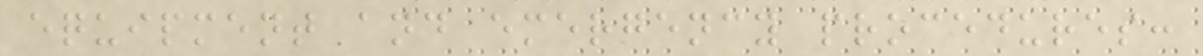equipment and emergency procedures:
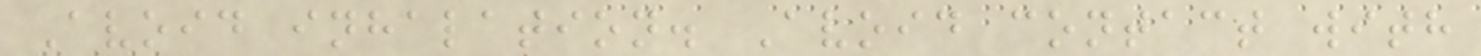Avoid inhalation. Avoid contact with
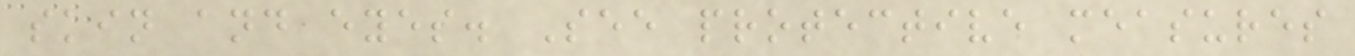skin and eyes. See protective measures
